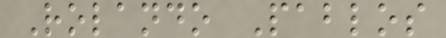Rolando Pablos
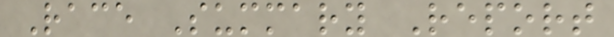Race Summary Report
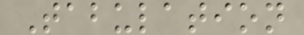Tabulation
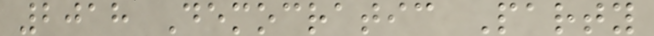2018 Democratic Party
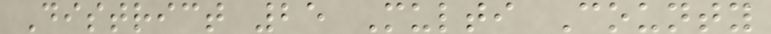District 25 Multi County
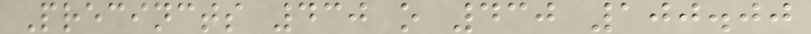Precincts 430 o 430 100.00
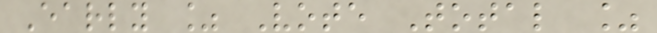Early % Vote Total %
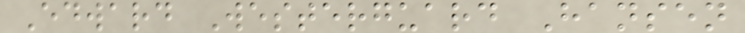Edward Westerguard Hansen
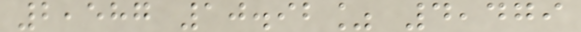2,587 10.92% 4,479
